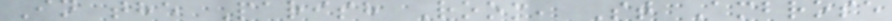In the Parish Room, St Ambrose
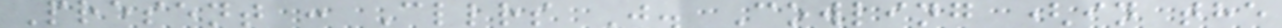Present : Cllrs J. Cowling (in the
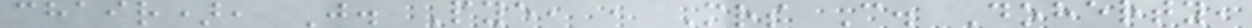chair), J. Pye, , Mrs C. Doherty,
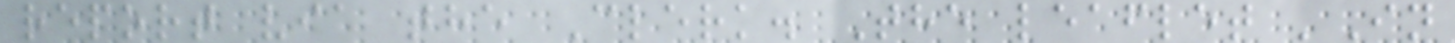report via the Clerk. The leaflet 'In
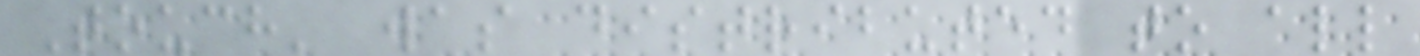Touch' was distributed to all
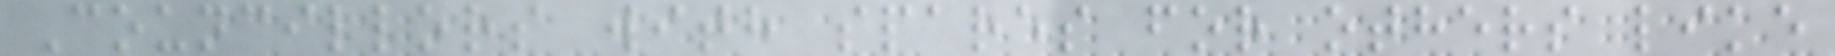Councillors with spares for others like
